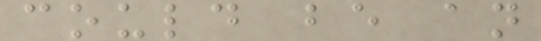could be an
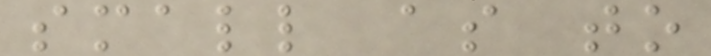small as to
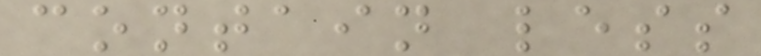contain less
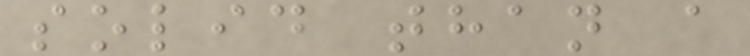solid than a
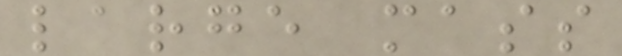large mass
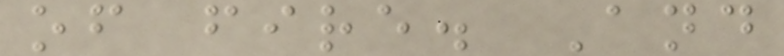of fire. And
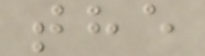the
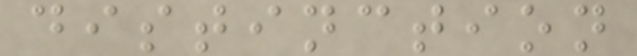distinction
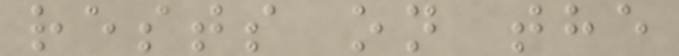rests on the
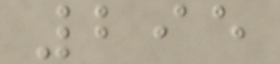295
